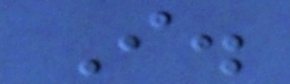I.
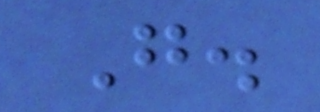G.
